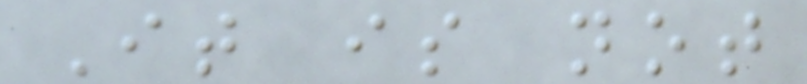It is not
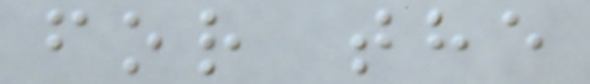for the
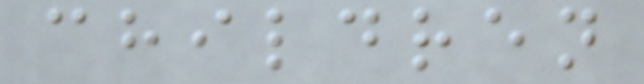children
